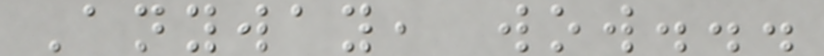Anyway, wow...
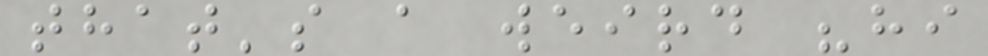that's a weird "hi
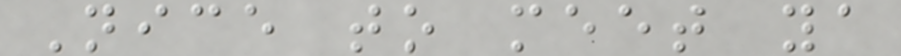Nice to meet ya
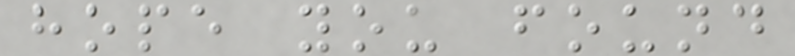hope you found
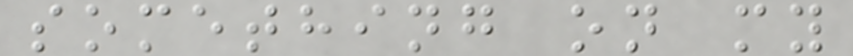something on my
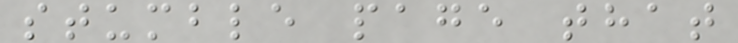stumble page that
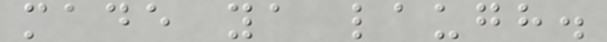made ya laugh.
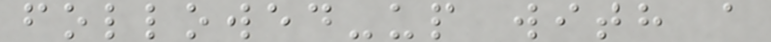followed-up with a
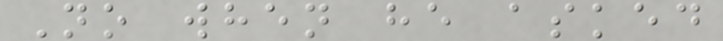No when he asked
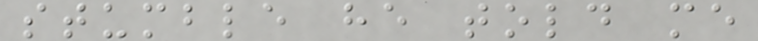stumble he told me
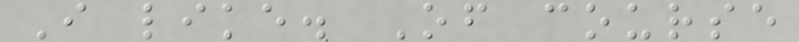I like. Of course
